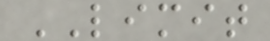LIMIT
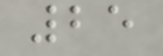25
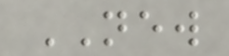NEW
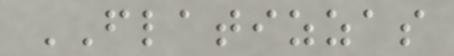FLATIZZAS
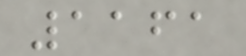1161
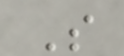S
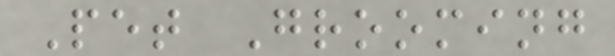Pet Grooming
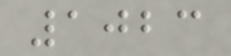1023
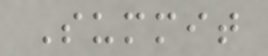Summit
